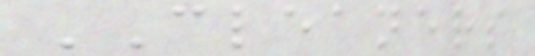CLEANERS
